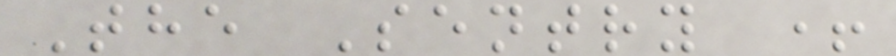The Sentry +
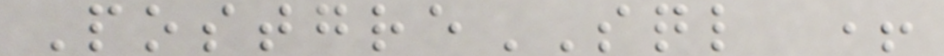PostgreSQL +
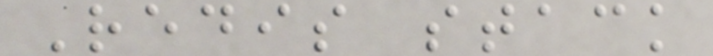Redis stack
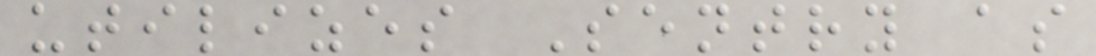utilizes Sentry as
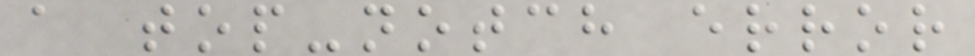a top-notch error
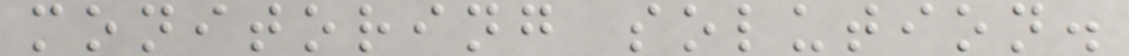monitoring solution.
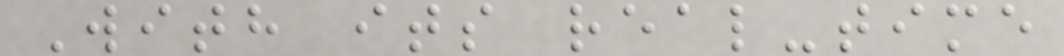With its real-time
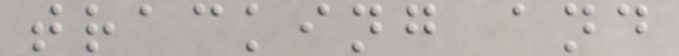tracking and
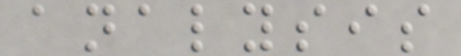analysis
